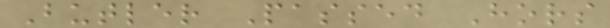Butler Passed Hors
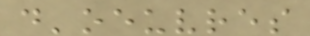d'oeuvres
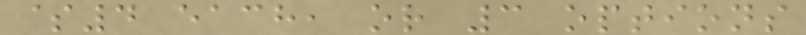$4 each, or 3 options
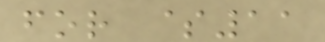for $11
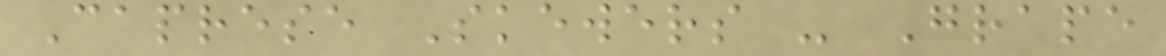Caprese Skewers - Grape
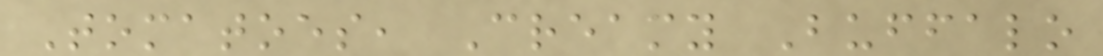Tomatoes, Creamy Buffalo
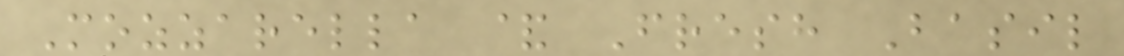Mozzarella & Fresh Basil
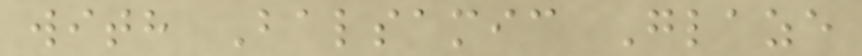with Balsamic Glaze
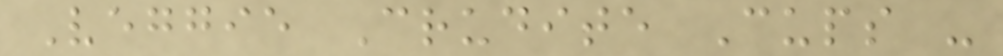Veggie Crudite Cups -
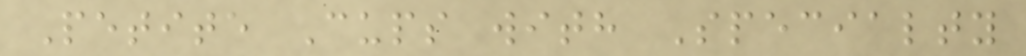Petite Cups with Specialty
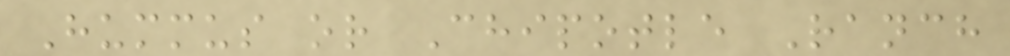Hummus or Chipotle Ranch
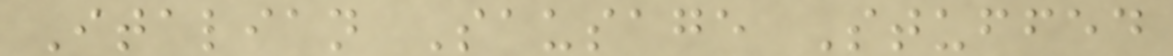Italian Sausage Stuffed
